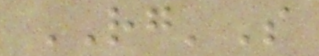RG'S
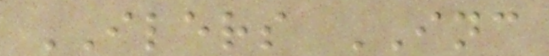ILERS INC
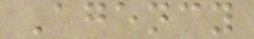Agency
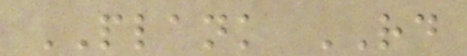PLANK RD
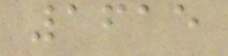1615
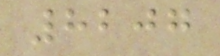8207
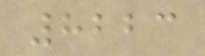8223
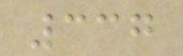337
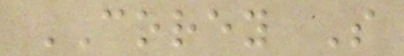COREY S
